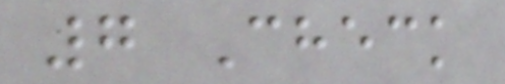7 Check
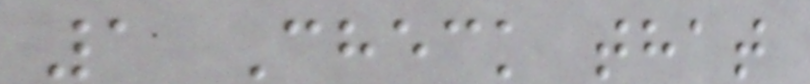1 Check that
